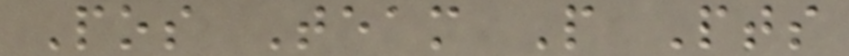Pos Team P Pts
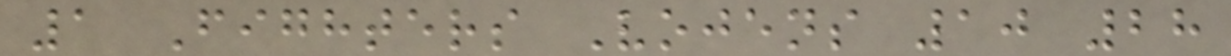1 Fighters Vojens 10 28
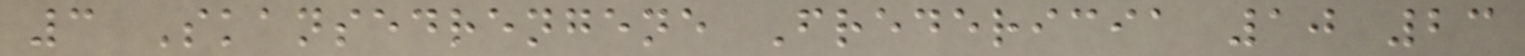3 Skansedrengene Fredericia 10 23
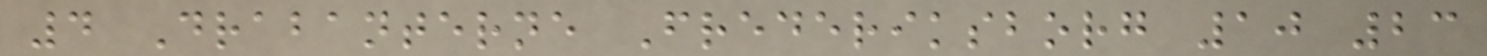4 Drabanterne Frederiksborg 10 23
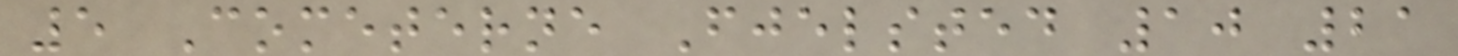5 Cometerne Fjelsted 10 21
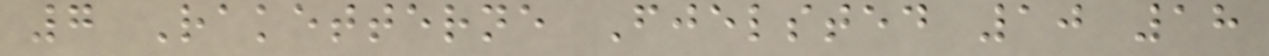7 Raketterne Fjelsted 10 18
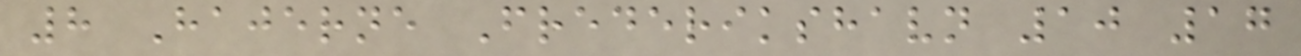8 Hajerne Frederikshavn 10 17
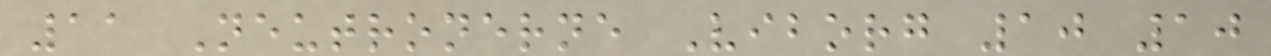11 Neutronerne Viborg 10 10
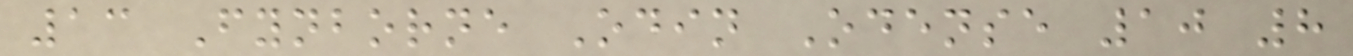13 Fynborne Odin Odense 10 8
